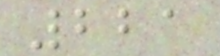221
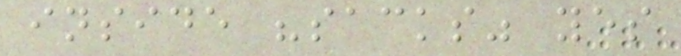inside "sacks" yes
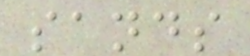sands
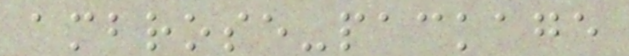ambrose-package
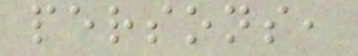persons,
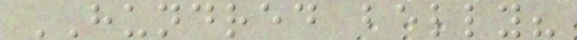HUNDRED belly?
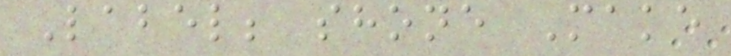Label; shone Make
